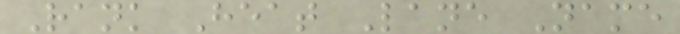Rank Heat Lane Name
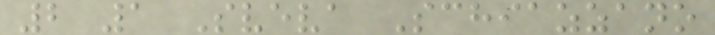2 1 Sveva Schiazzano
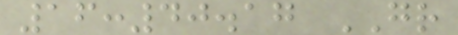16:40.17 GR
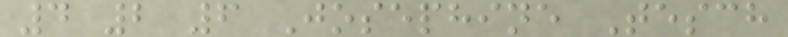4 2 6 Josephine Tesch
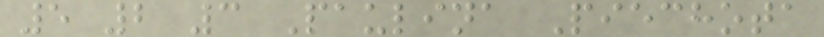5 2 3 Paulina Piechota
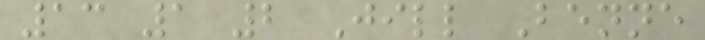13 1 2 Jill Benne
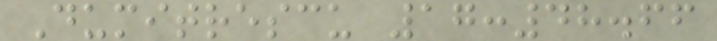Dumitrescu 17:48.66
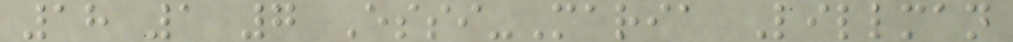18 1 7 Essi-Maria Lillman
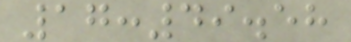17:49.58
